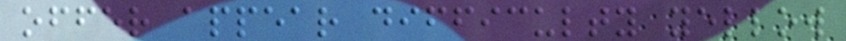offer appear difficulty yellow
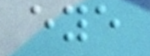eye
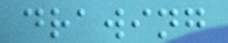drawing
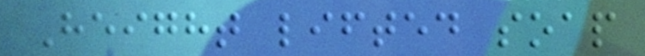Height lifted soap
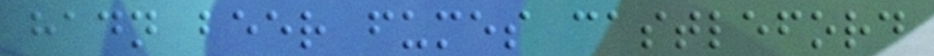hadn beer fumes castleford
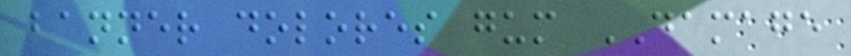banner dolores gum DAMAGE
